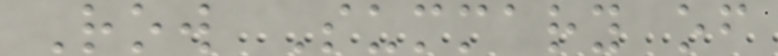Row Summary of
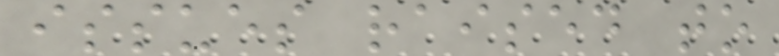issues raised to
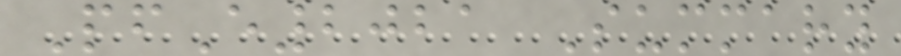PfE2021 Summary
